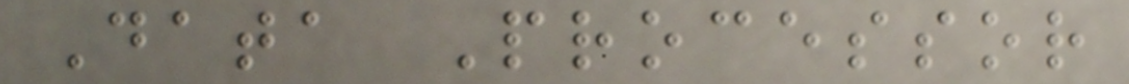Data Processor
